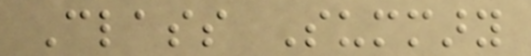Class Summary
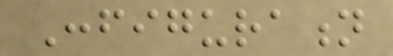Configuration
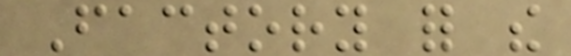Factory for the
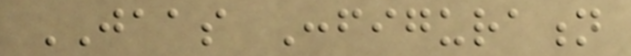JAAS Configuration
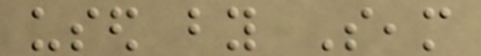used by Seam
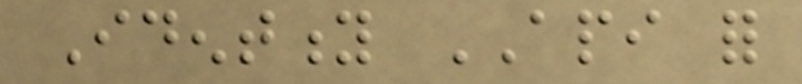Identity API for
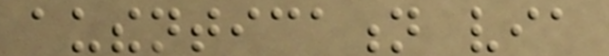authentication via
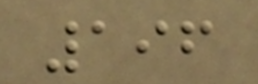196
